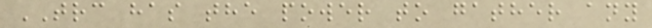TRC has the power to gather any
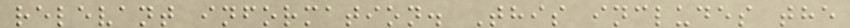relevant information. This includes the
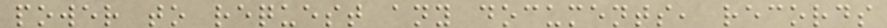power to request any documents, records
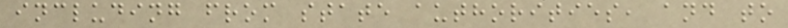including from state authorities, and to
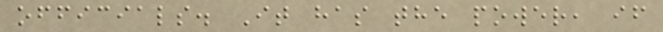officials. It has the power, if
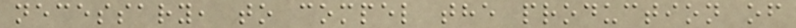necessary, to compel the production of
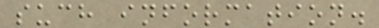such information.
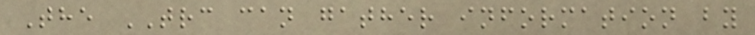The TRC can gather information by
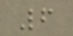6
